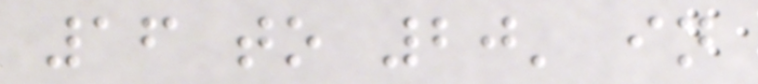16 to 20' in
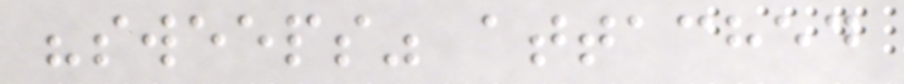"sweeps" attached
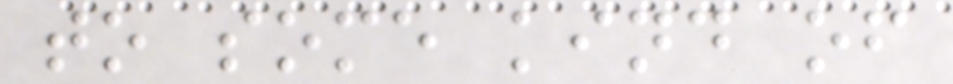to some kind of
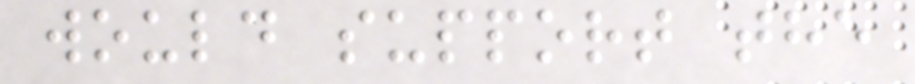would support the
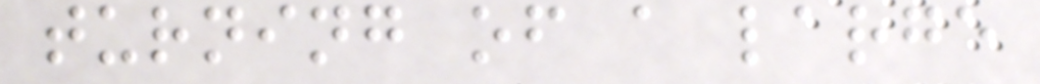turning of a large
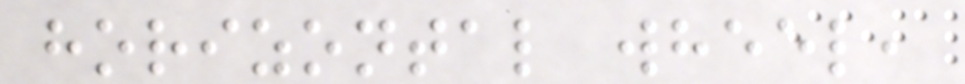horizontal wheel,
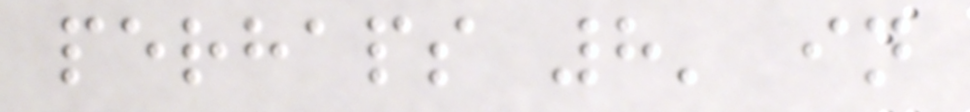perhaps 8' in
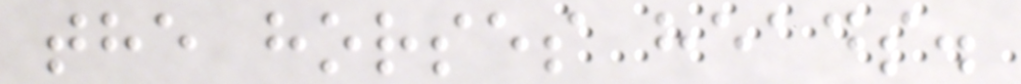the horses heads.
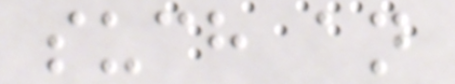such an
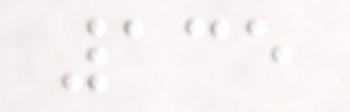135
